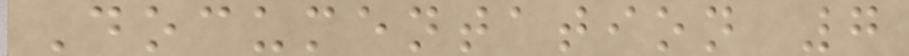Documentation 7
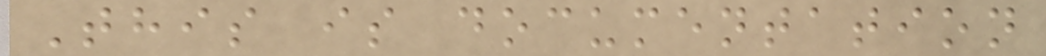This is documentation
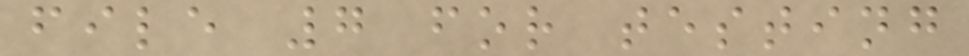file 7 for testing
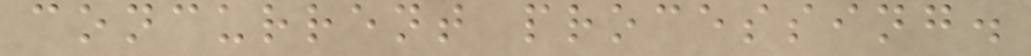concurrent processing.
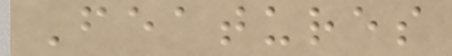Features
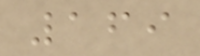169
